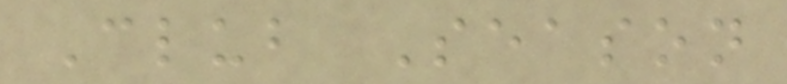Club Season
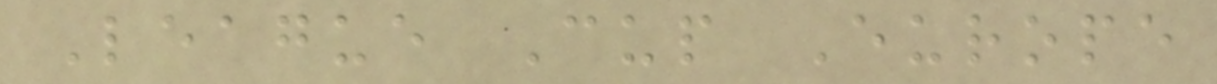League Cup Europe
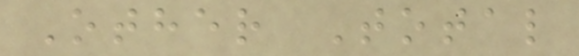Other Total
